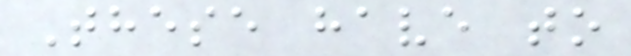These have to
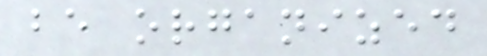be organized
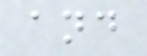and
